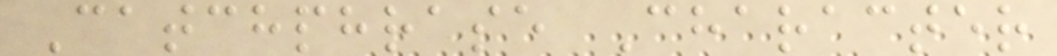Catchphrase Character
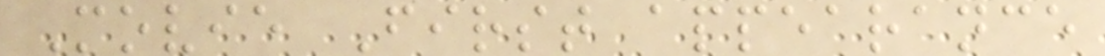Movie First appearance
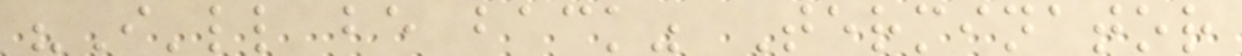"I'll be back" Terminator
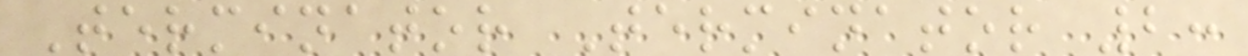Terminator Terminator 2:
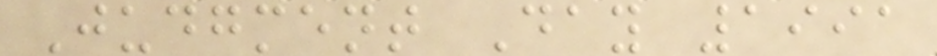Judgment Day 1991
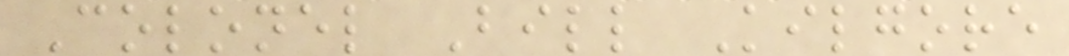Colonel Bill Kilgore
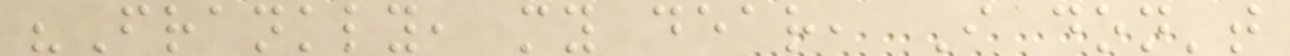"Frankly, my dear, I don't
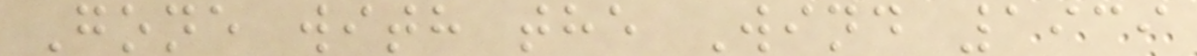Gone with the Wind 1939
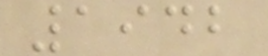1942
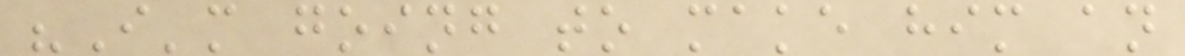"I'm going to make him an
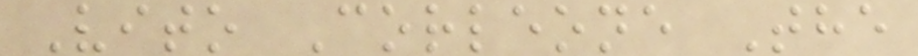Vito Corleone The
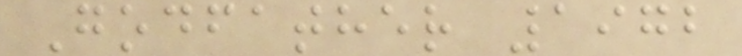Godfather 1972
